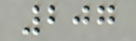207
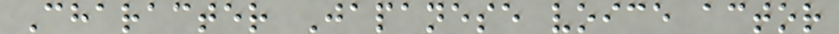Character Japanese voice actor
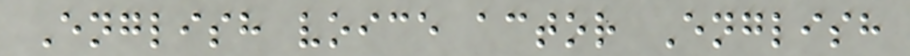English voice actor English
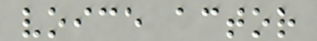voice actor
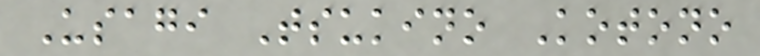Usagi Tsukino Kotono
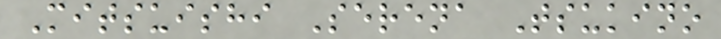Mitsuishi Serena Tsukino
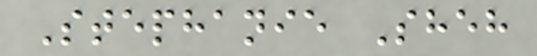Stephanie Sheh
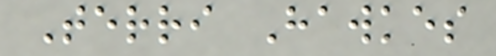Terri Hawkes
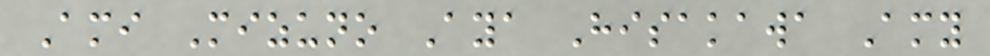Ami Mizuno Aya Hisakawa Amy
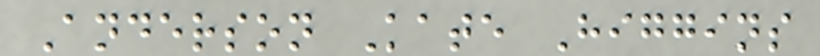Anderson Kate Higgins
